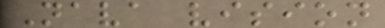Nava vision
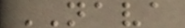NAVA
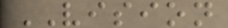VISION
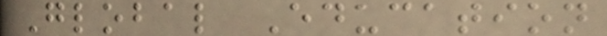Global Education
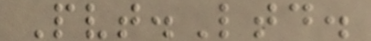Pvt.Ltd.
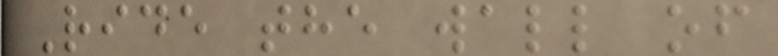Ride the wall of
